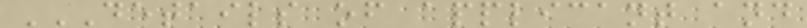DETAILS OF APPLICANT AND
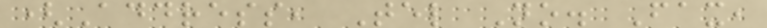(Address, Tel No. Fax,
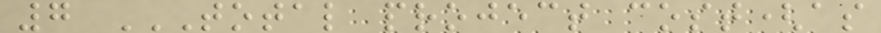7 TOTAL PROJECT COST(AS
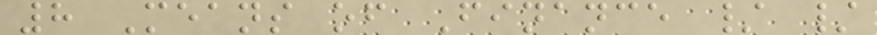8 Means of Finance / /
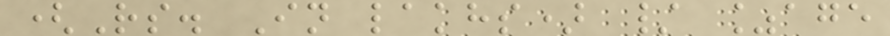(Rs. In lakhs) / %age
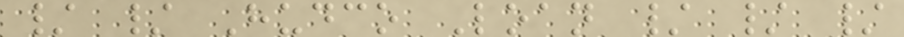/ / Hudco Loan / / /
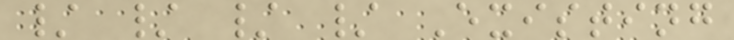/ / / / Existing
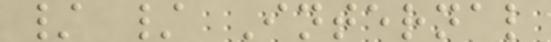/ / Internal
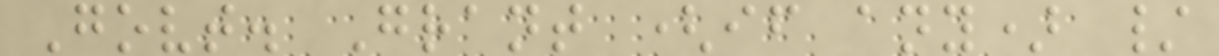Govt. Grant (if any) /
